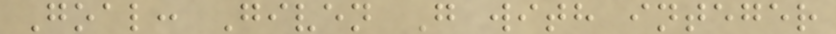Goal: Given G with integer
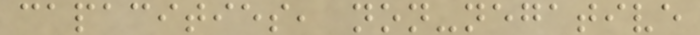capacities, non-negative
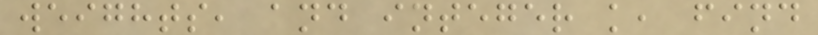weights, and integer k, find
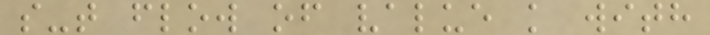s-t flow of value k with
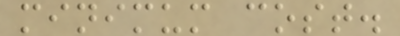minimum cost.
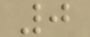0
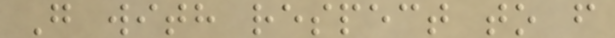G with respect to f
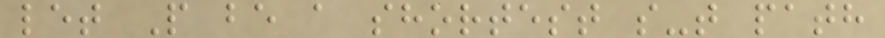let P be a shortest s-t path
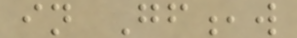in Gf,w
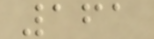161
